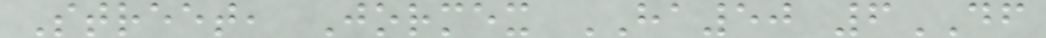Street, Jormex HA50 6DF
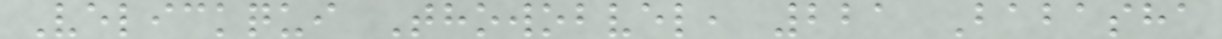Velickqui Thowobvel, 221 Babasha
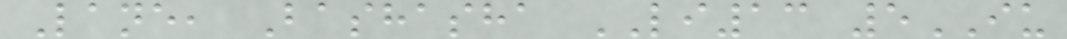Lane, Bashasha LI13 5IU
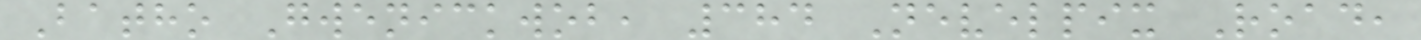Batho Gwenickwob, 384 Nevelpix Road,
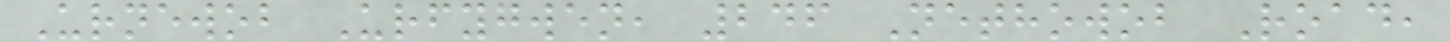Urnewob Urfygwen, 246 Nethowob Road,
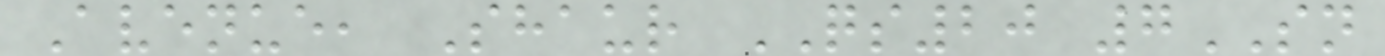Avenue, Shaur QS20 7SN
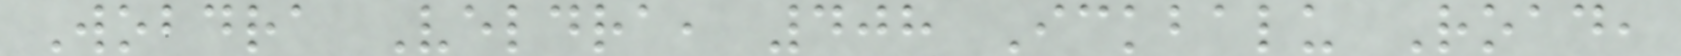Wobdra Veldra, 408 Ickbalu Road,
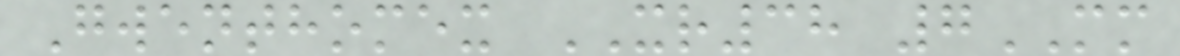Gwenthomex XR38 7MM
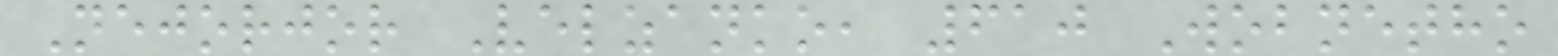Nejorjor Velzanko, 610 Wobnetho
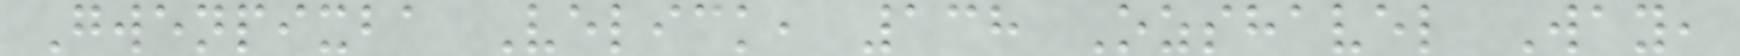Gwenpixba Velick, 138 Ozshavel Way,
